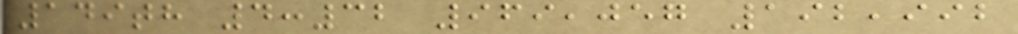149th 4:32 969,057 192,992
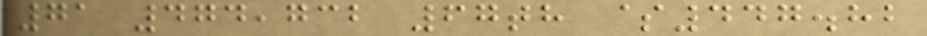71 474,732 67th $447.82
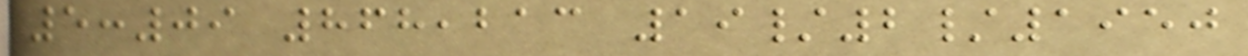5:09 868,213 19/2/1950
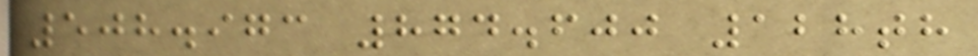508.973 874.600 128th
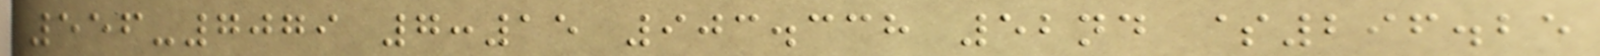556-7079 7:15 903.338 52nd $296.25
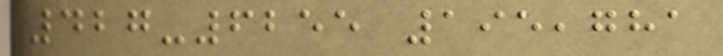427-6255 195,781
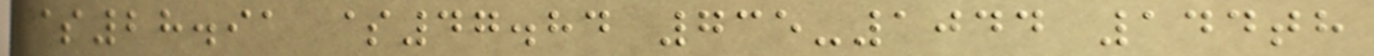$28.91 $47.84 735-1044 144th
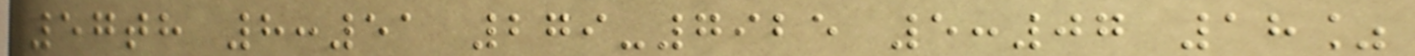57th 8:51 279-7925 5:07 18%
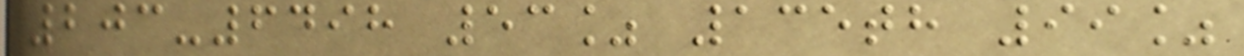203-6498 53% 135th 99%
